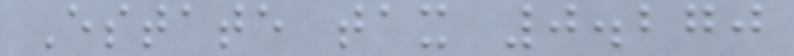Estate tax 0.270
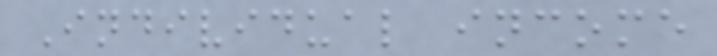Individual income
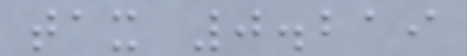tax 0.219
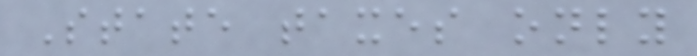State taxes only
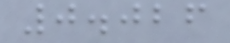0.026
